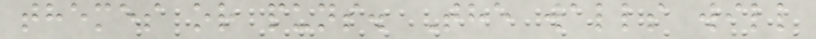themes or puns. The walls will
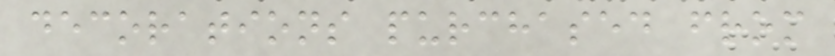decorations purchased from
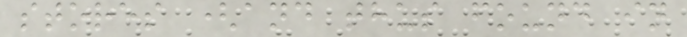stores (and thus found in
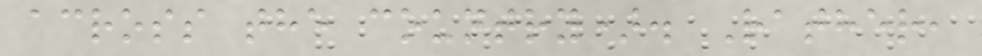across the country). Rather,
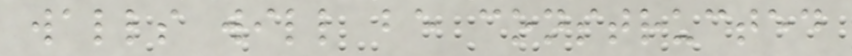walls will be constructed
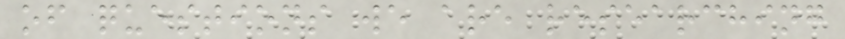of questions we are researching
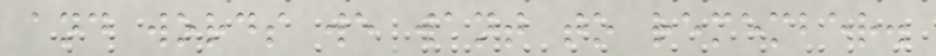and words we want to remember.
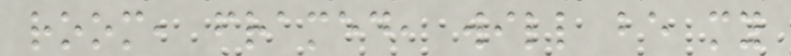room, framed, will be my
